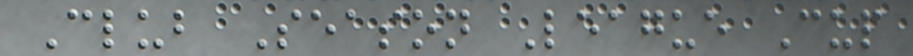Club Season League Cup
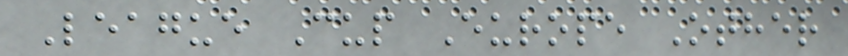League Cup Europe Other
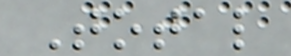Total
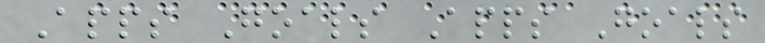Apps Goals Apps Goals
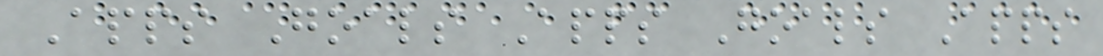Apps Goals Apps Goals Apps
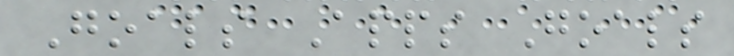Goals Apps Goals
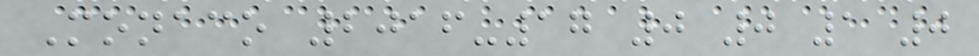Monaco 2016-17 0 0 1 0
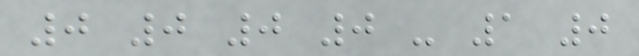0 0 0 0 - 1 0
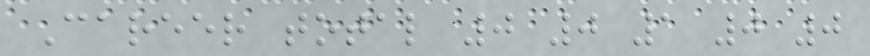Career total 0 0 1 0 0
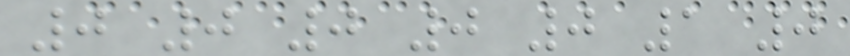0 0 0 0 0 1 0
